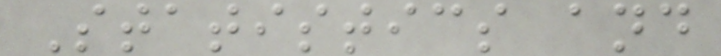Statistics and
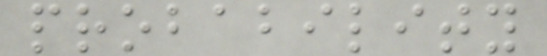probability
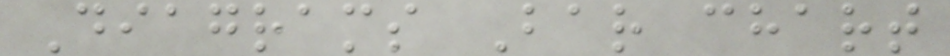Diagrams Bar chart
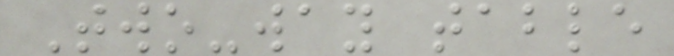Two-way table
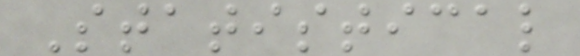Statistical
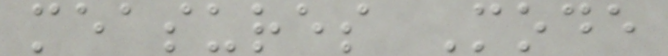measures Mode
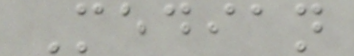Median
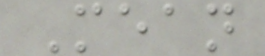Mean
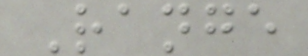Range
